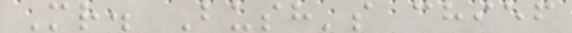Mr. Bush's chief
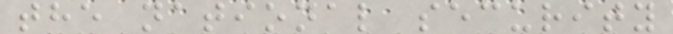the national security
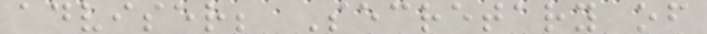adviser; Secretary of
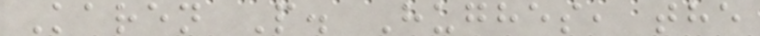Karen P. Hughes, the
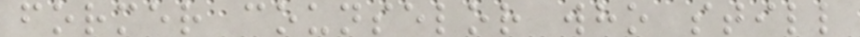former counselor who still
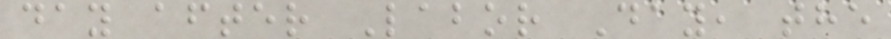day after Labor Day, the
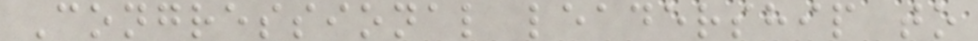Congressional leadership to
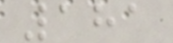181
